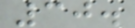30.
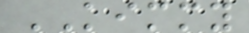KIMMY
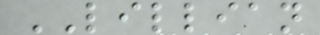LILLIAN
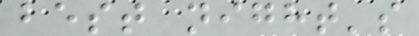best night's
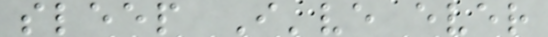sleep I've ever
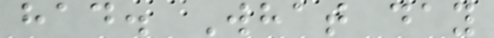had. What day
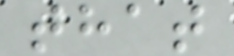that
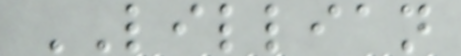LILLIAN
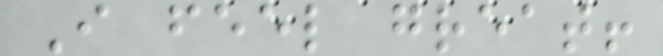I feel great!
